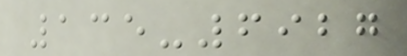135-6927
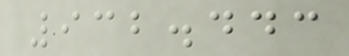932.443
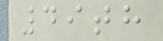49th
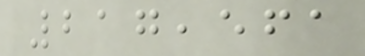217,561
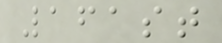161st
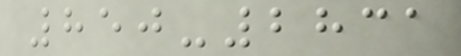850-2831
